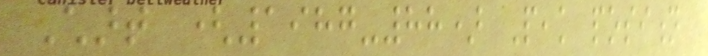Chart (1987-88) Peak position
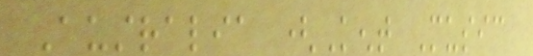Australia (Kent Music
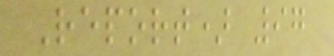Report) 97
